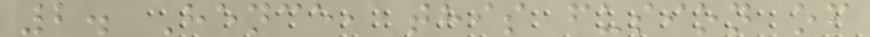2. Hence, this fusion of
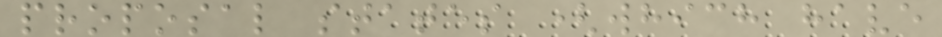proposal states (which have
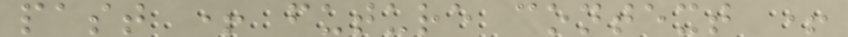past + future context +
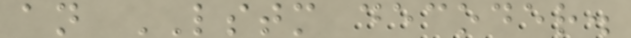an LSTM decoder.
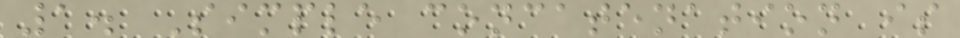1. Simple concatenation is
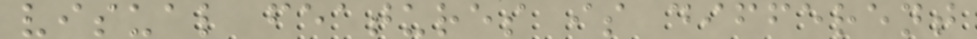visual features is different
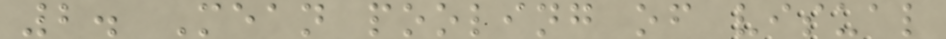2. Mean pooling of visual
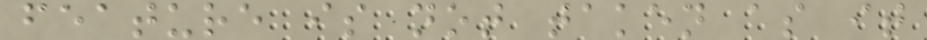feature is not taken as it
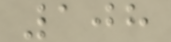108
